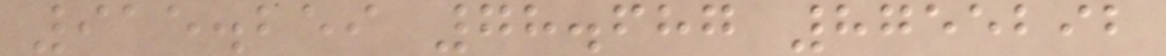915.259 78.687 8755292
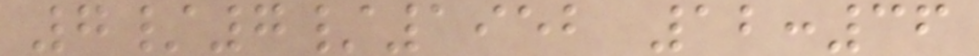7/7/1952 12:36
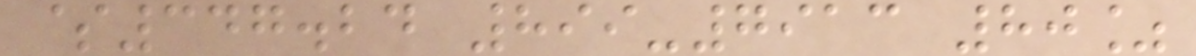$347.24 899-7913 80%
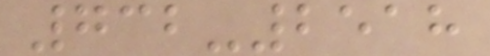732-2518
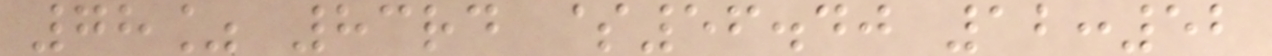78% 83rd $56.40 12:52
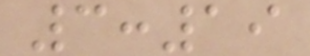3:19
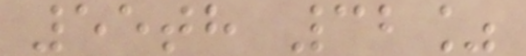55th 32%
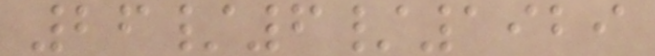26/6/1929
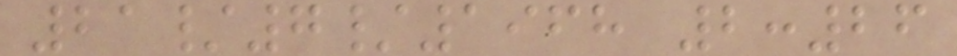21/7/1968 2:26
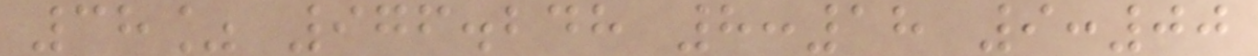38% 976.248 8:18 9:00
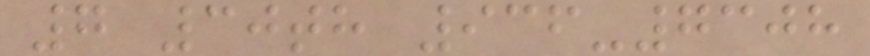7 30th 936-7308
